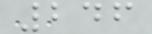246
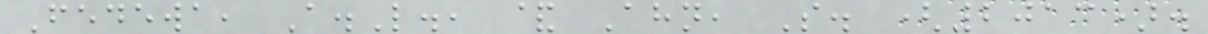Fedewa, A.L., & Ahn, S. (2013).
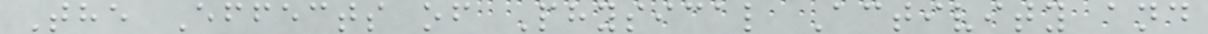The Effects of Physical Activity and
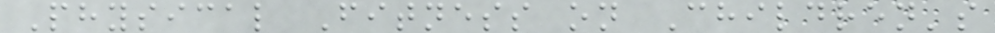Physical Fitness on Children's
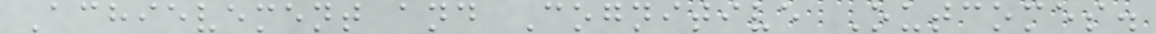Achievement and Cognitive Outcomes.
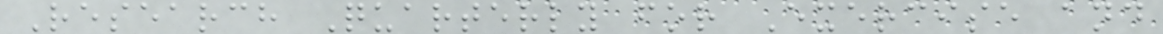Research Quarterly for Exercise and
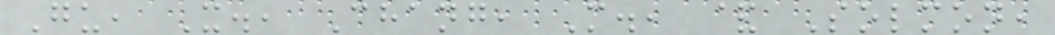Gu, X., Chang, M., & Solmon,
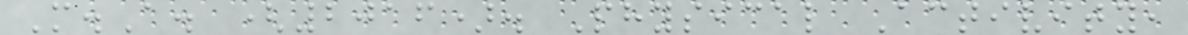M.A. (2016). Physical Activity,
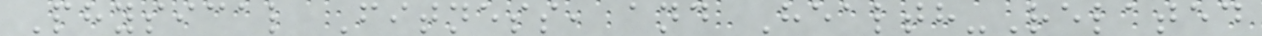Physical Fitness, and Health-Related
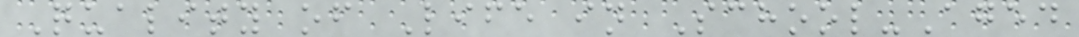Quality of Life in School-Aged
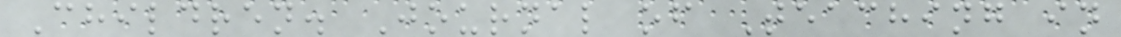Children. Journal of Teaching in
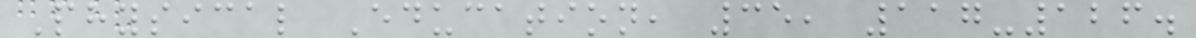Physical Education, 35, 117-126.
